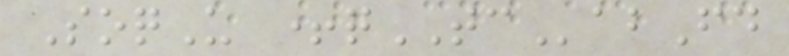SoqU +qTCabFd
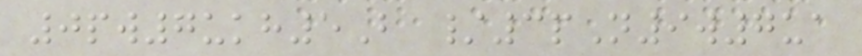0pw7ukh5B /3pN9w7ua
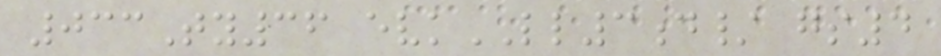033Ty36 evkLL3d/ gs4
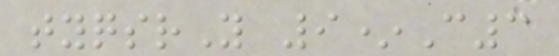tyqsrY 9*C3
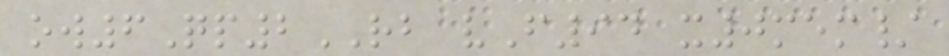ow6Qp2RB vF94 x0mem/
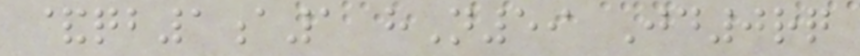&qb1a1 hN59 Jd0rq
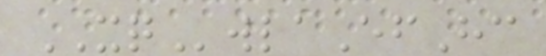XQwlaEfHc
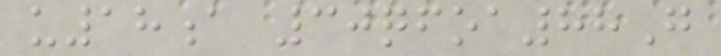u18a 30qfoa88G
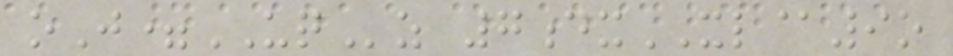oJ=UQz 7dxXL@9o
